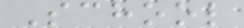School
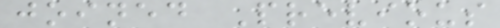joined Previous
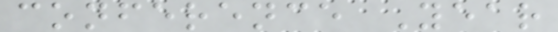conference Year
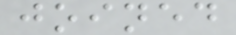joined
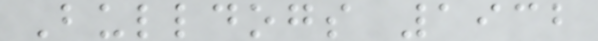Bulldogs 1932
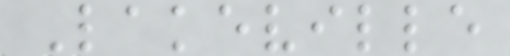Lakeville
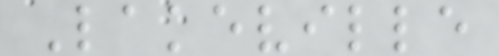Lakeville
